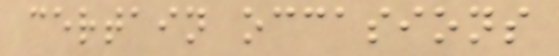certain occasions
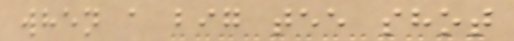when a big tee shot
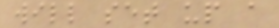will set up a
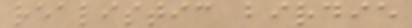realistic birdie
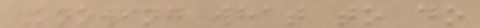Knowing what to do
